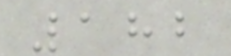182
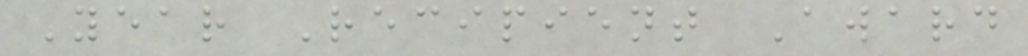Year Recipient Award
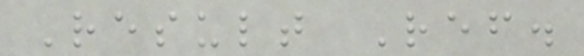Result Ref.
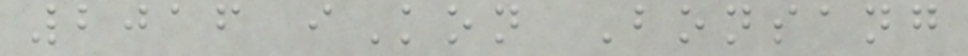2016 iKon Bonsang
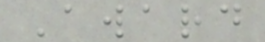Award
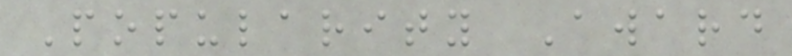Popularity Award
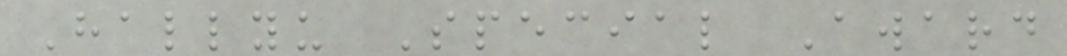Hallyu Special Award
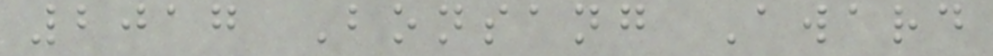2017 Bonsang Award
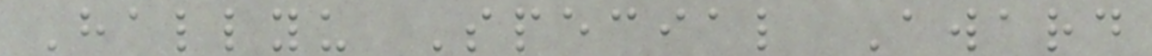Hallyu Special Award
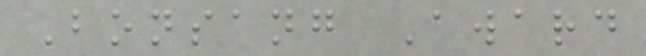Bonsang Award
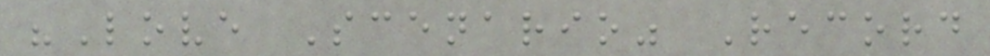"Love Scenario" Record
